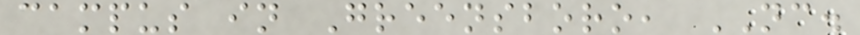campus in Greensboro, NC.
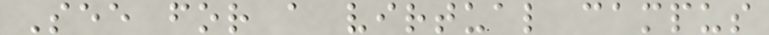See for a virtual campus
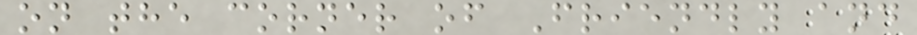on the corner of Friendly and
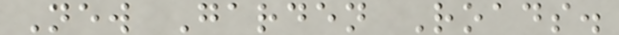New Garden Roads.
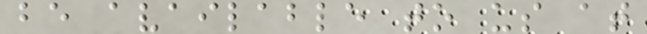be available to us at
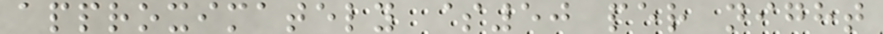approximately $50 per night
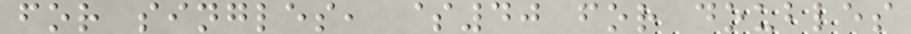for singles, $40 for doubles
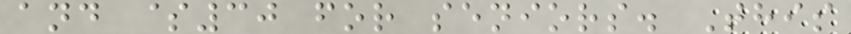and $30 for seniors. This
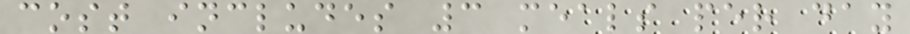cost includes 3 meals per day
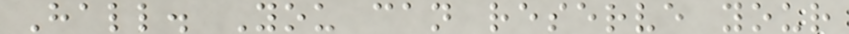Hall. You can reserve your
